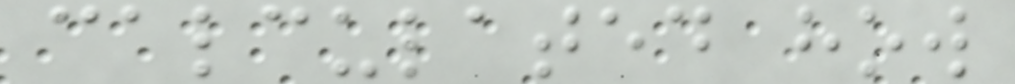calculated how
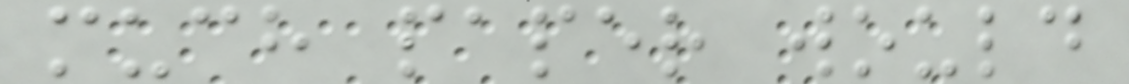much paper would
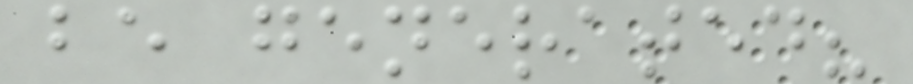be generated?
